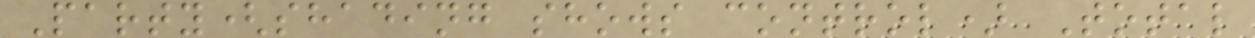Party(shading shows control) Total
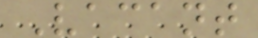Vacant
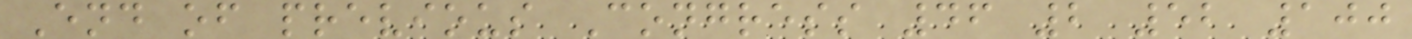End of previous Congress 46 2 52 100
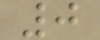0
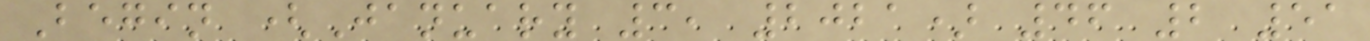Begin (January 3, 2021) 46 2 51
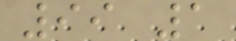99 1
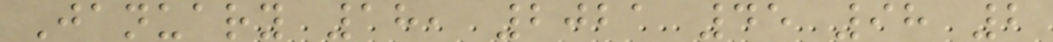January 18, 2021 45 98 2
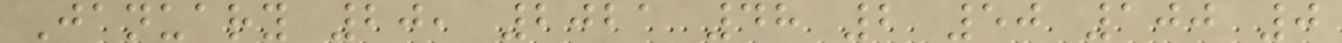January 20, 2021 48 2 50 100 0
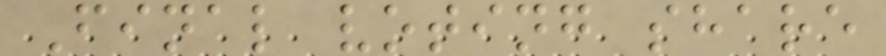Final voting share
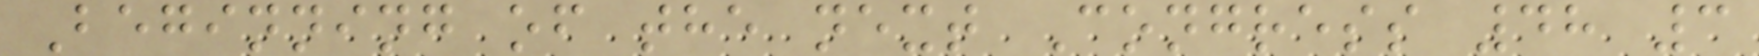Beginning of the next Congress 48 3
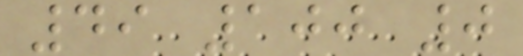49 100 0
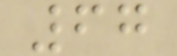67
